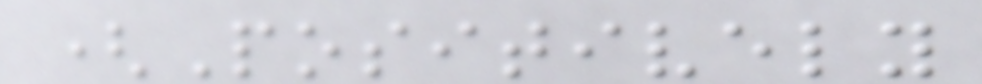(Positively
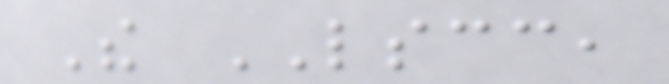The LSCC,
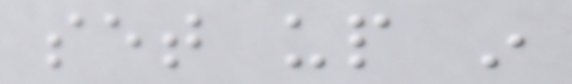set up in
